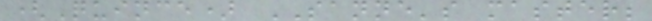(Quince) SANNE's master;
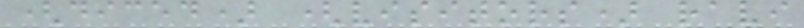(diced) (visitors) ravi
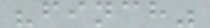"finch"
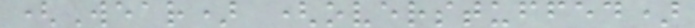(Wear) (overstuffed)
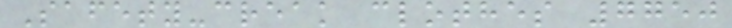Safety-creak clothes 7750
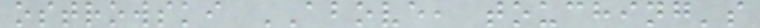ostrowski ABOVE, touching's
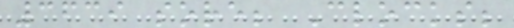3639 sore; Clocks;
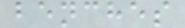benches
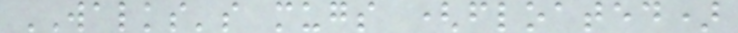WALKS's mugs (floated)
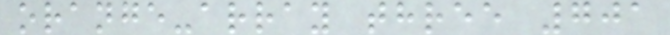orange-array three 701
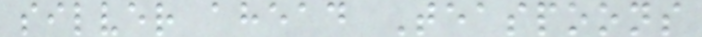silver ahead Teaspoons
